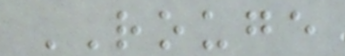ROUGE
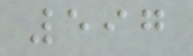597
